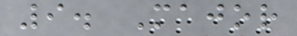9. Major
